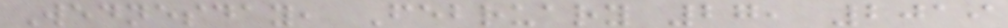Wednesday, February 27, 2019
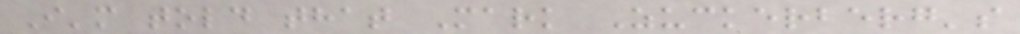I'm told that Mark Zuckerberg's
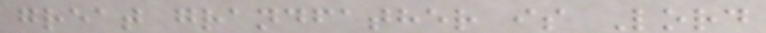great grandfather is Lord
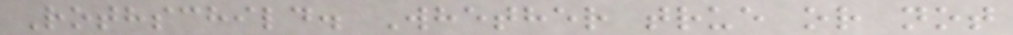Rothschild. Whether true or not
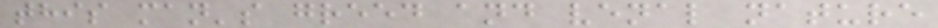this man's greed and venal nature
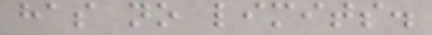has no limits.
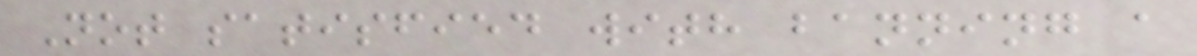Not satisfied with banning a
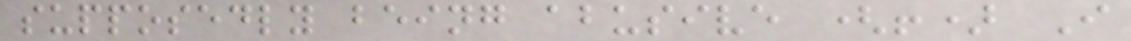supposedly being abusive (!) I
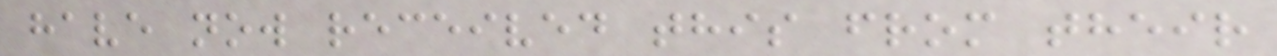have now received this from their
